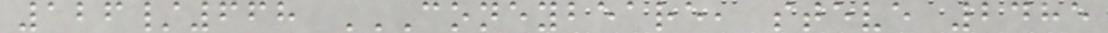126/668 CONEYBEARE, STEVE 2485
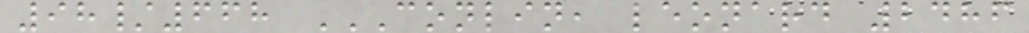98/668 CONLIN, LEONARD 2486
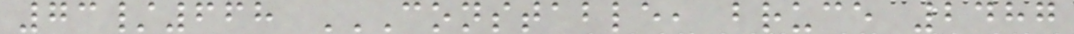73/668 CONSTABLE, BRUCE 2487
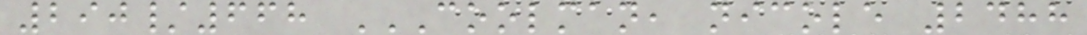290/668 COOLMAN, NICOLE 2488
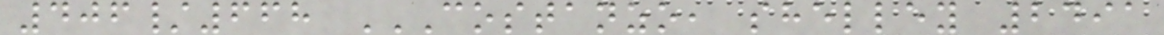406/668 COSTANZO, SHELLEY 2491
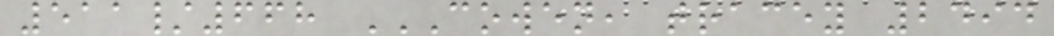511/668 COWEN, TRACEY 2494
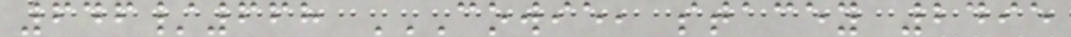646/668 COWIE, STACEY 2495
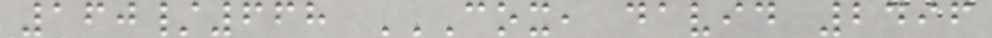160/668 COX, DAVID 2496
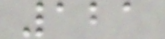121
